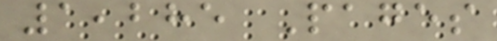1,285 Pages
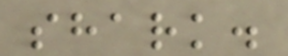shark.
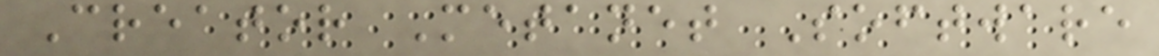Creator Metanet Software
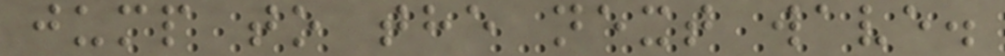jump to the next wave.
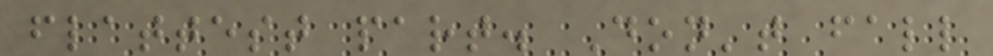flattest part. Don't fall
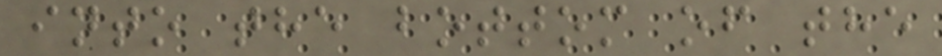into the bottom of the
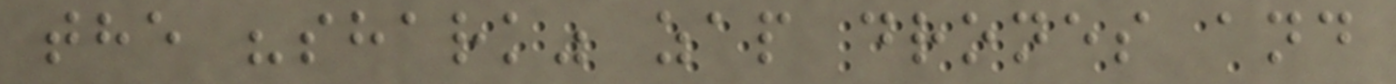the "shark" zap drones and
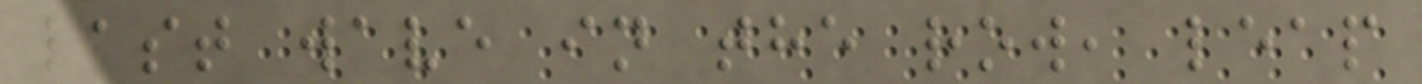last wave in the row, leap
